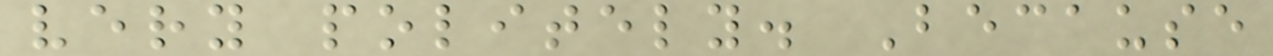very politely. Because
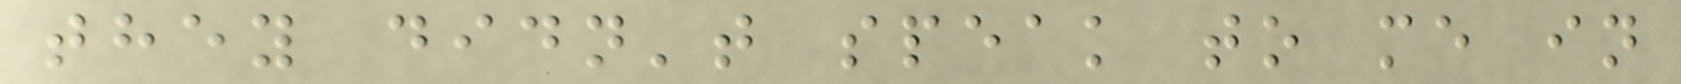they didn't speak to me in
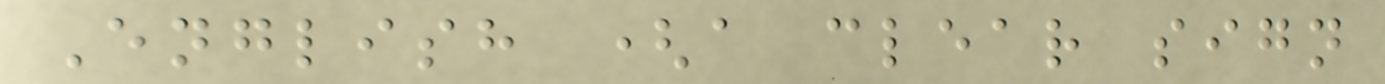English (a clear sign
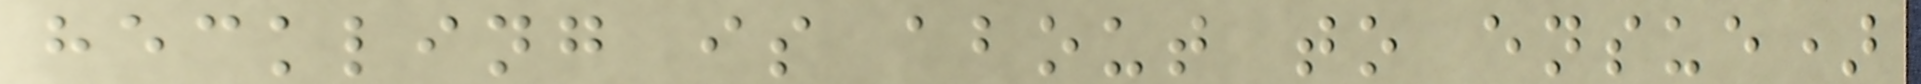heckling is about to ensue)
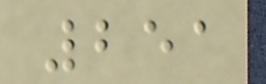251
